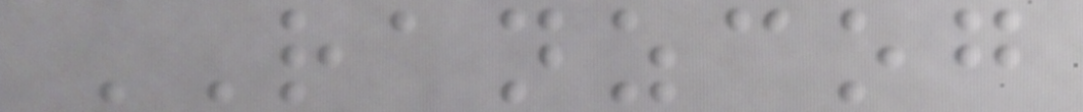RANZCOG
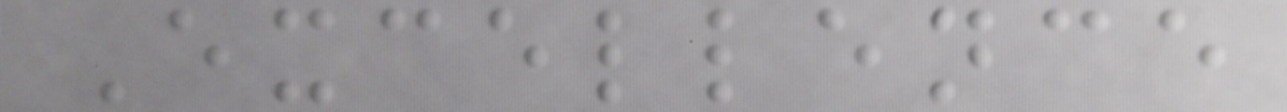Excellence
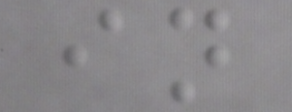in
